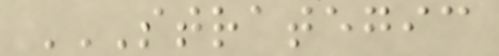STRATEGIC
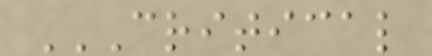CRITICAL
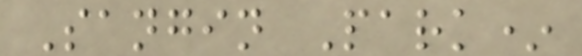Sangin Park*
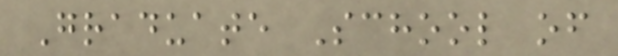Graduate School of
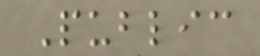Public
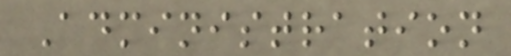Administration
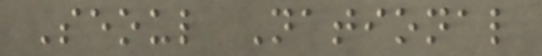Seoul National
